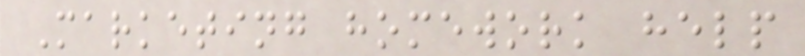Marketing homework help
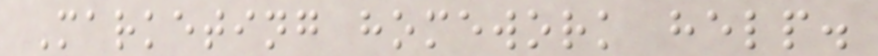Marketing homework help.
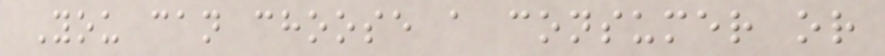You can choose a consumer or
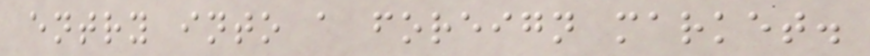entry into a foreign market.
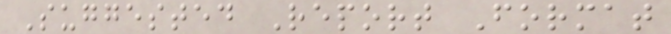Suggested Report Format
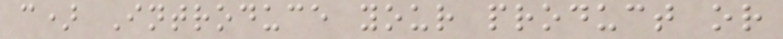c) Introduce your product or
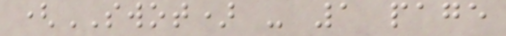(SWOT) - 1 page
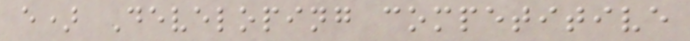e) Developing competitive
